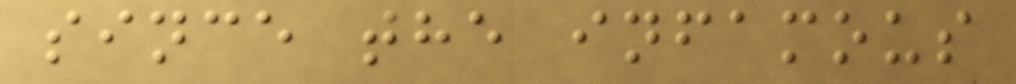since the infamous
